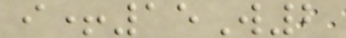i+15W2
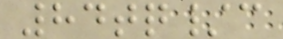84tq/c
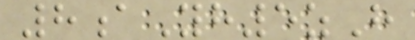8aYh5zH
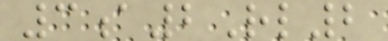3a2Rl2
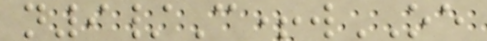n9/C+wOE
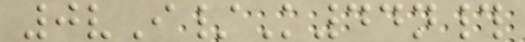0vI/K44n#
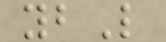ybL
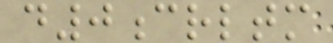d0crltm
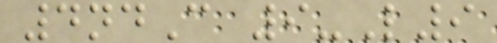4ndC 9-L9
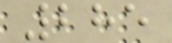285
